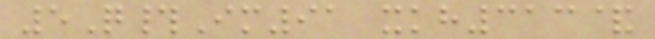5Q#Im91 xkh313&
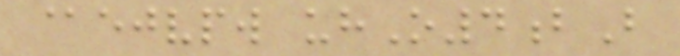@ejvpw uhO4bB
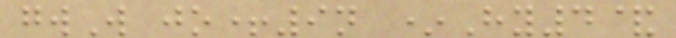gwW jo+9n *Hy4&
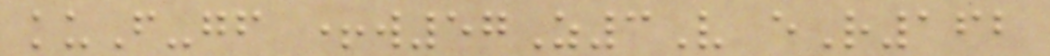kuF-gf +w57Z3V eR162
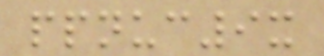ppnuc9x
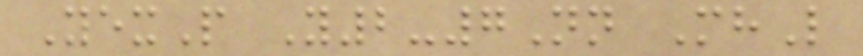YexP Y2-7Nn MhL
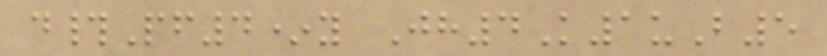d#Pf4*y Jh4K1uB5
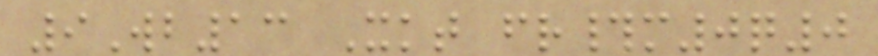9Wb13 Xkt fr#m0q0
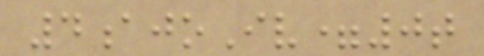4ajoIv=0t
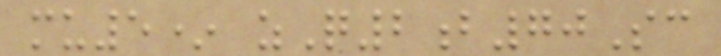mu5* zQ2b70Sc
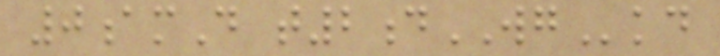0amD t2dWGkd
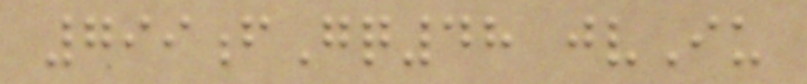799fGq48 jvIu
